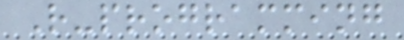R-programming
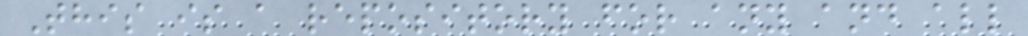This is a repository for any and all
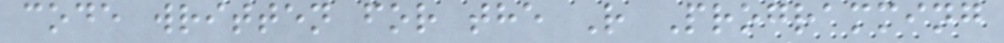code written for the R Programming
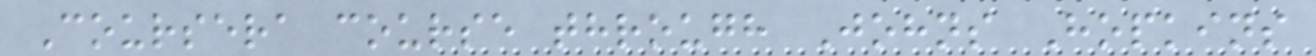Coursera course through Johns Hopkins
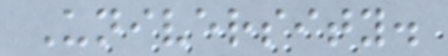University.
